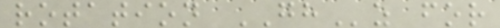rotation GHz for
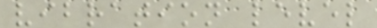vibration level
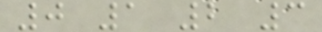0 1 2 3
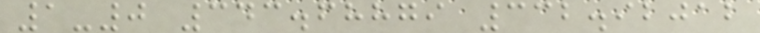1-0 343.68879 332.92012
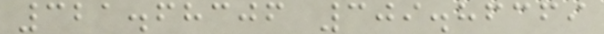321.68306 309.86369
